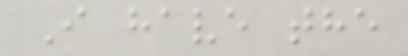I have the
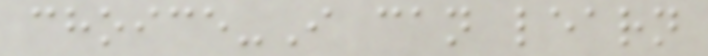choice-I can learn
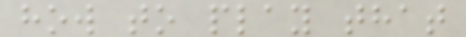how to play that
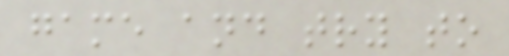game and try to
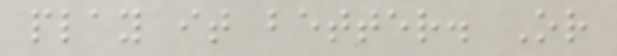play it better. Or
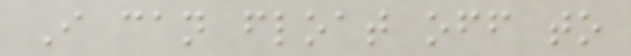I can float off to
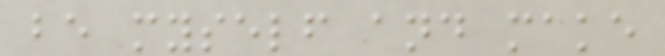be myself and make
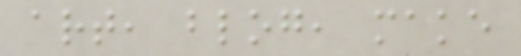art, blog, make
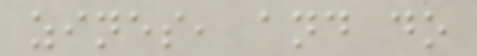zines, and do
